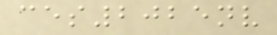ces2025nv
